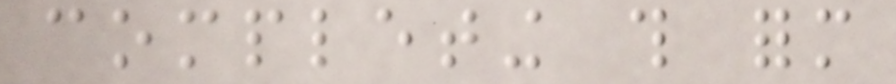completing this form
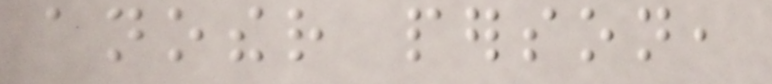another person,
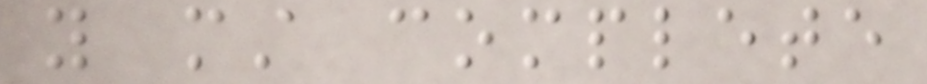you must complete
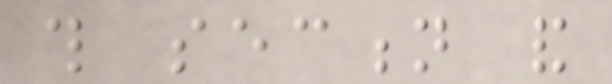this section and
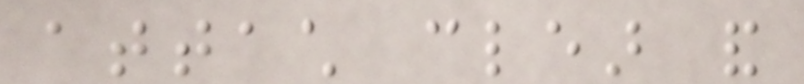attach clear and
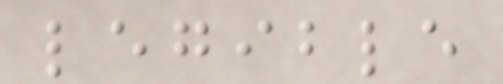legible
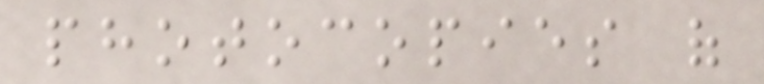photocopies of
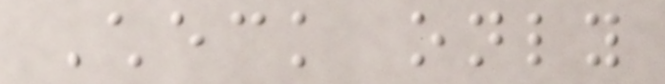Check only
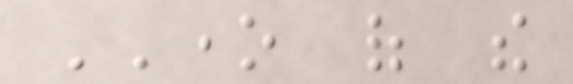ONE of the
